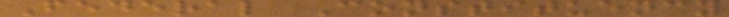Federal Constituency
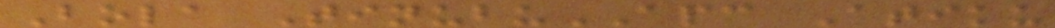Bola TinubuAPC Atiku
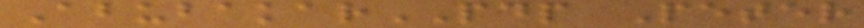AbubakarPDP Peter
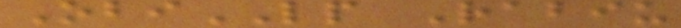ObiLP Rabiu
